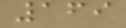169
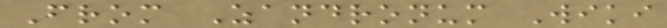From Zandronum Wiki
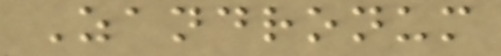Zandronum
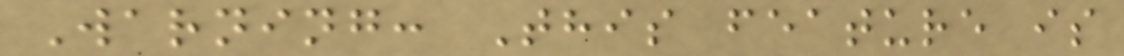Warning: This feature is
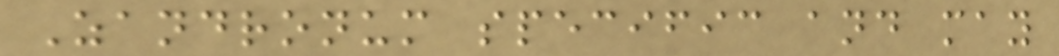Zandronum specific and may
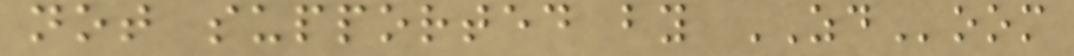not supported by ZDoom
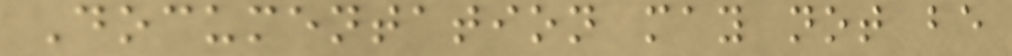Documentation may not be
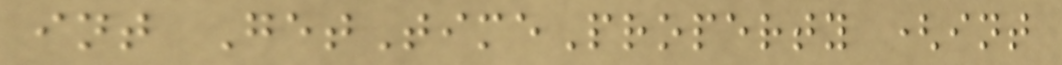int GetTimeProperty (int
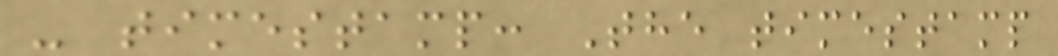- timestamp: The timestamp
